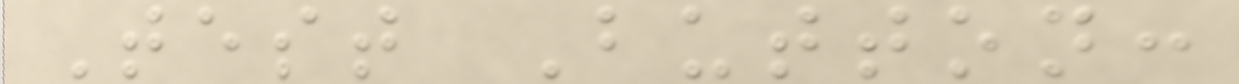Test Button:
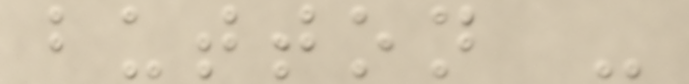button -
